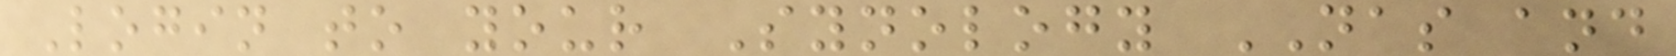Login to your Synology NAS and
